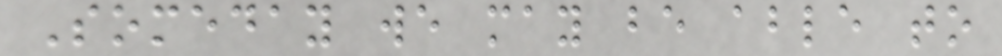Someday we may be able to
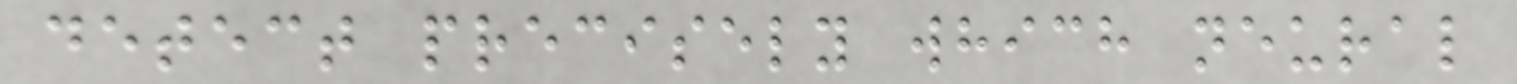detect precisely which neural
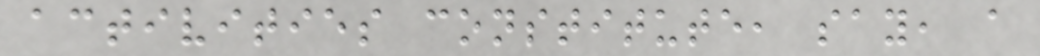activities constitute, say, a
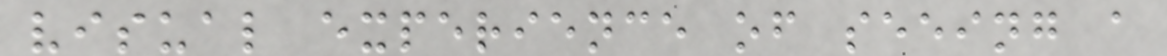visual experience of seeing a
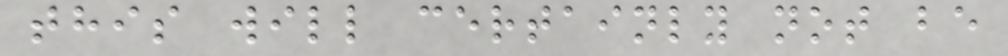this will certainly not be
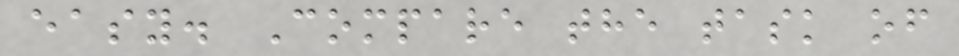easy. Compare the task of
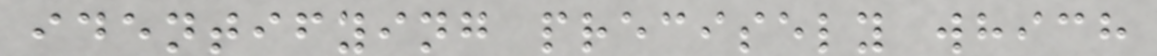identifying precisely which
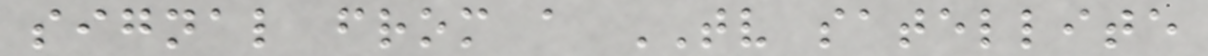signal from a TV satellite
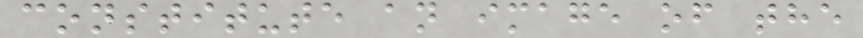constitute an image of the
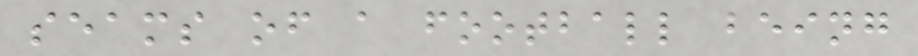seams of a football being
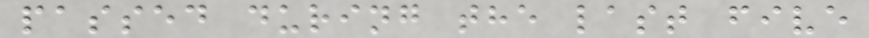passed during the last five
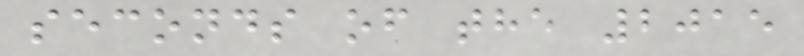seconds of the 2015
